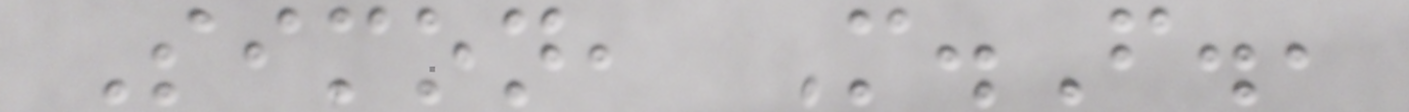Simon, M.F.,
